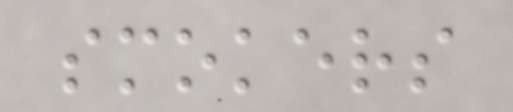smokers
